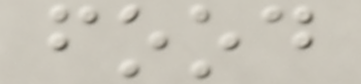food
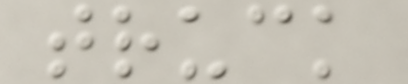truck
